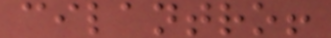cilantro!
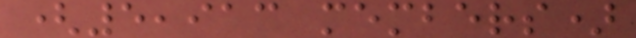(5,913 members)
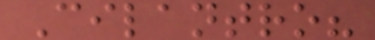Cilantro?
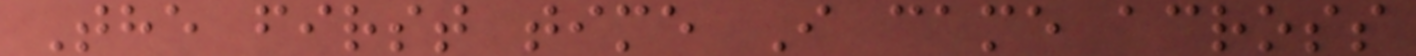The first time I came across
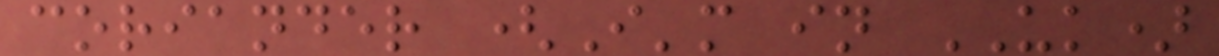coriander (I'm in UK)
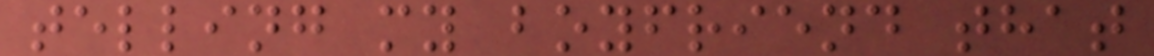telling my boyfriend that
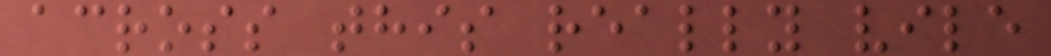across this really vile
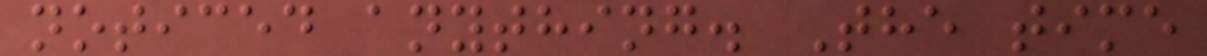noticed anything. The time
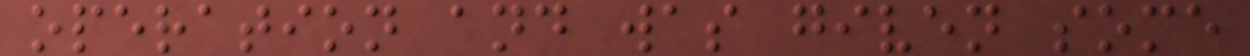operation and was given some
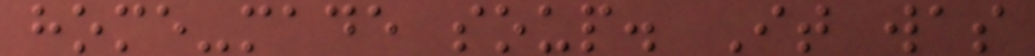home-made soup. It was
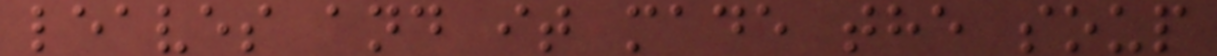leaves and it made the soup
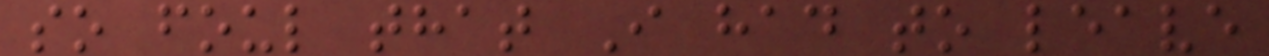so foul that I had to leave
